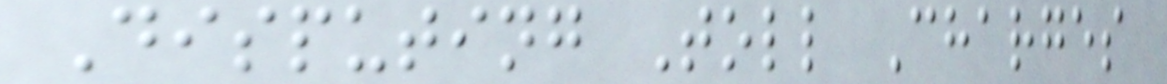Disputing Toll Charges
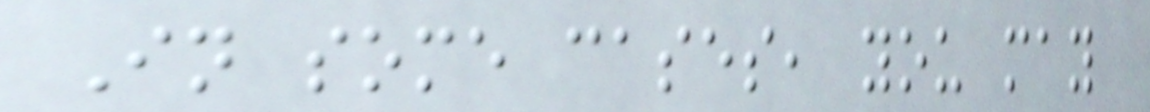In some cases, you may
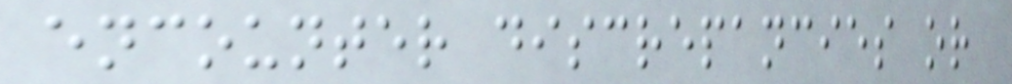encounter discrepancies or
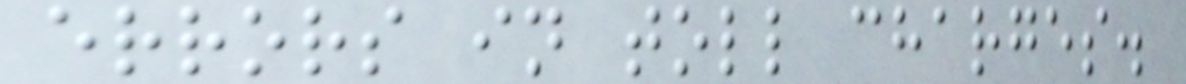errors in toll charges.
